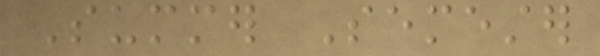Summer Semester
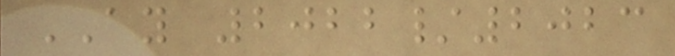AY 2022/2023
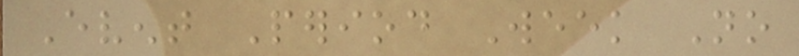Event Period Week No
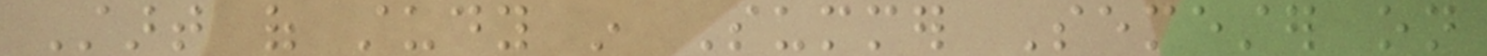Start of study in Summer Semester on
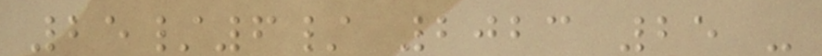25/6/ 2023 25 -
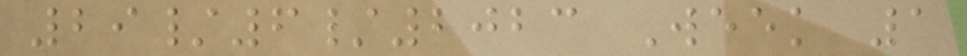29/6/2023 Week 1
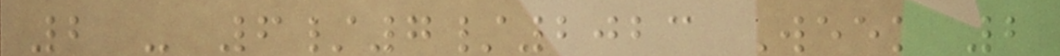2 - 6/7/2023 Week 2
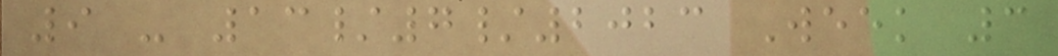9 - 13/7/2023 Week 3
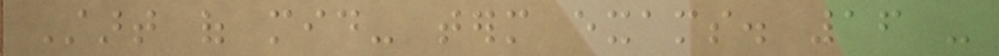Start of mid- term exams. 16 -
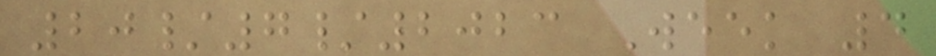20/7/2023 Week 4
